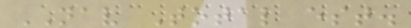NAV Total est.
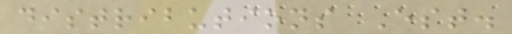distributions Est.
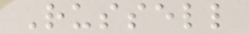Russell
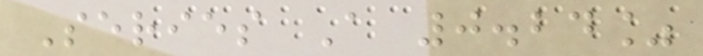Series A 0.24%
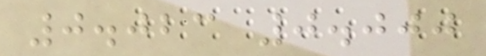0.023 0.000
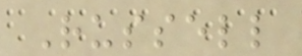Russell
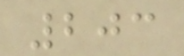203
